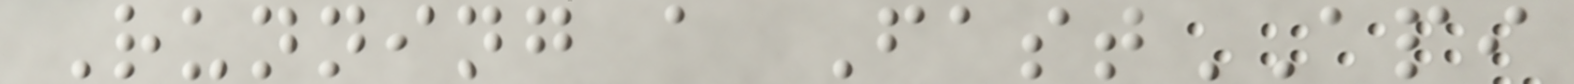Running a FastAPI
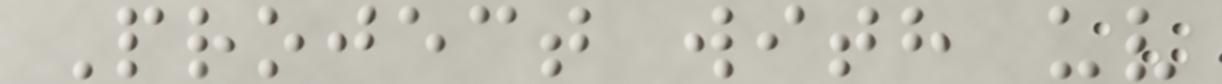Project with uv
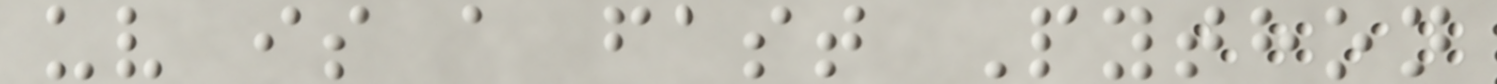uv is a fast Python
